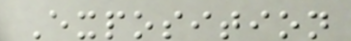Exposition
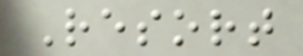Resort
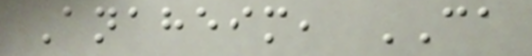Anaheim, CA
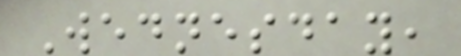Wednesday,
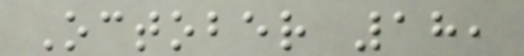October 18,
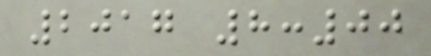2017 8:00
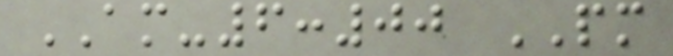AM-6:00 PM
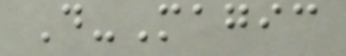D-Magic
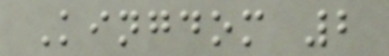Kingdom 2
